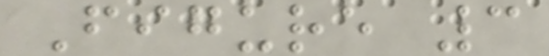Figure 3
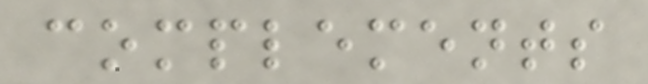complements
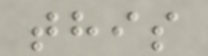this
